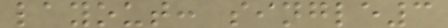layout: single3
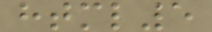html5
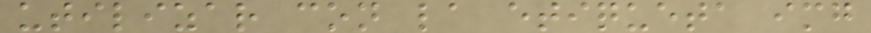utilizar con la etiqueta img
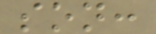son:
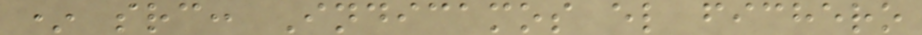* src: Indicamos el fichero
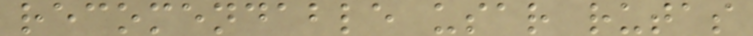recomendable usar rutas
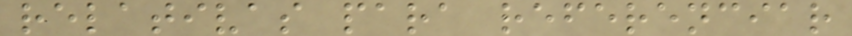relativas para referenciar
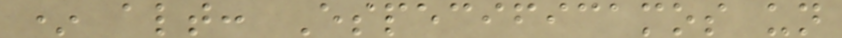* alt: Especificamos un
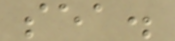sea.
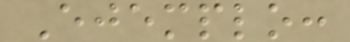Ejemplo:
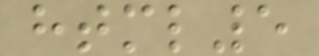html5
